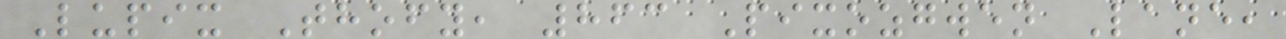Lupix Thofy, 863 Pixozgwen Lane,
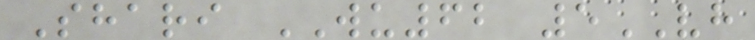Shari WU62 5VH
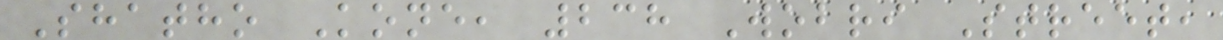Shatho Kone, 238 Wobri Street,
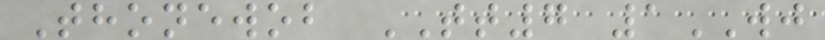Thonewob TT7 1WJ
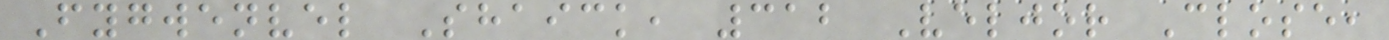Fygwenvel Shaick, 312 Veljor Close,
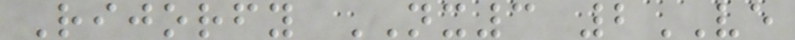Rijorfy NX3 2VE
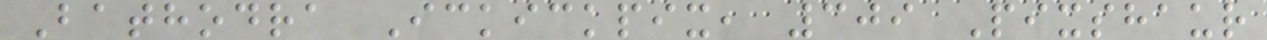Bathodra Ickickpix, 309 Pixshaur
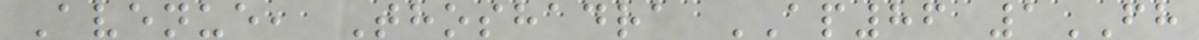Avenue, Thoshadra AP86 1FH
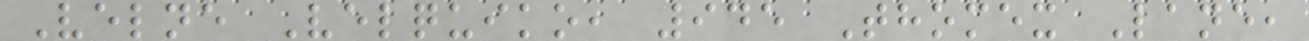Velne Velquiko, 945 Thomex Lane,
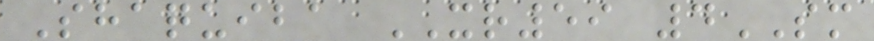Shaquiba XR59 4SM
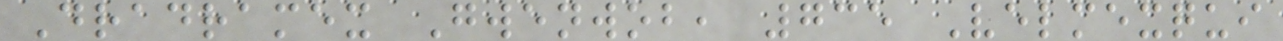Dradramex Gwenwob, 735 Velmexqui
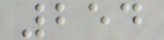254
